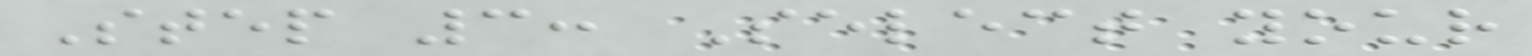Step 3: Select your
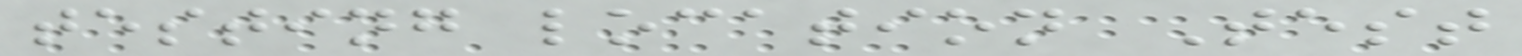testing location Test
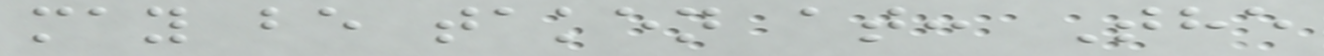may be taken at: The
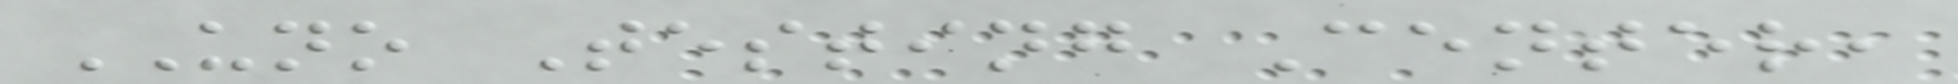UNO Testing Center,
